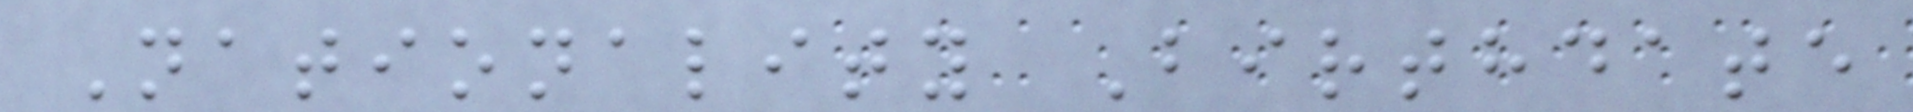Nationality Birthdate
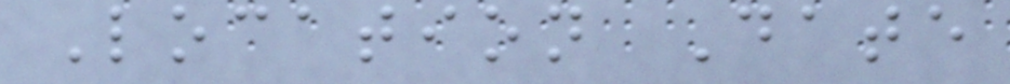Location Date
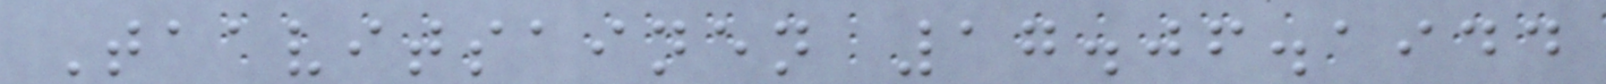Taavitsainen 17.06.1944
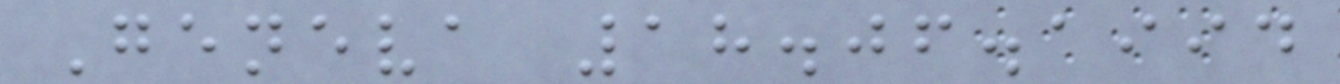Geneva 18.06.1994
